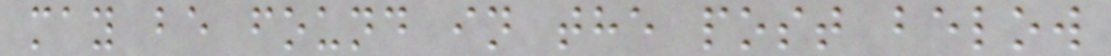may be found in the post below
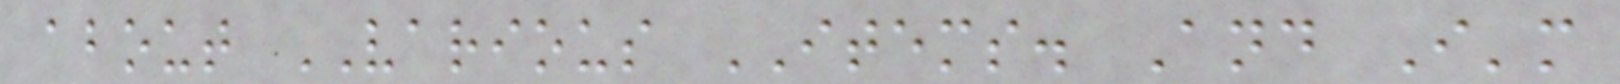about VARIOUS ITEMS. And I'm
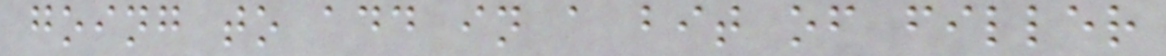going to add in a bit of filler
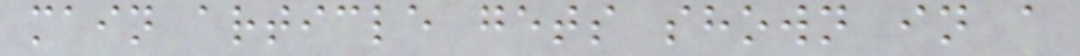main article gets shown in a
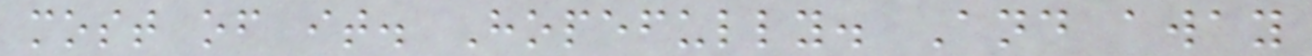most of it. Hopefully. And away
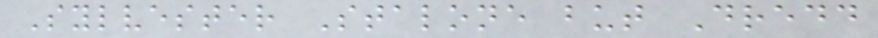Sylvester Stalone but Dredd
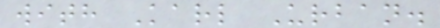with Karl Urban.
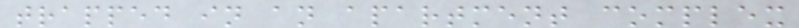trapped in an apartment complex
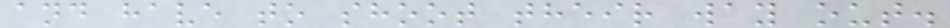and have to shoot their way out.
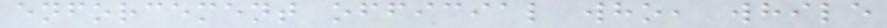enforcement official who, while
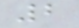2
